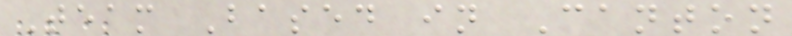Team Based in Canton
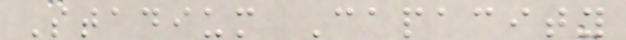Stadium Capacity
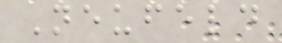Neufeld
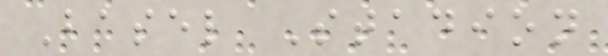Basel Stadion
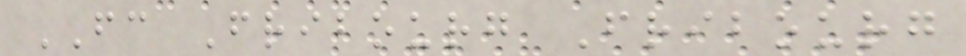FC Fribourg Fribourg
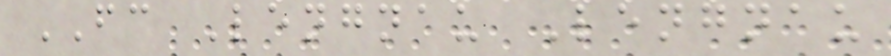FC Lengnau Lengnau
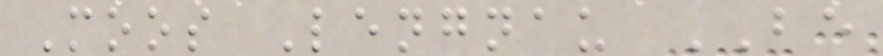Moos Lengnau BE
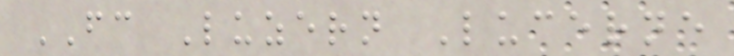FC Luzern Lucerne
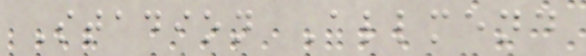Stadion Allmend
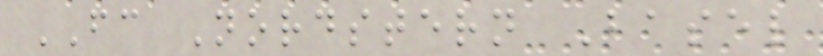FC Nordstern Basel
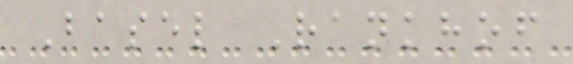Basel Rankhof
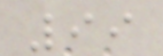99
